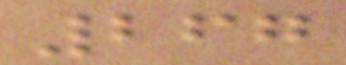267
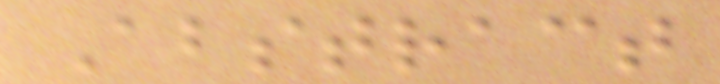Abstract
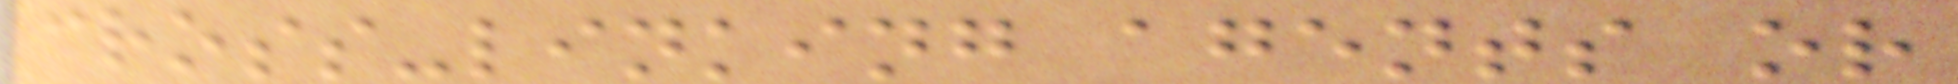cross-linking agents or
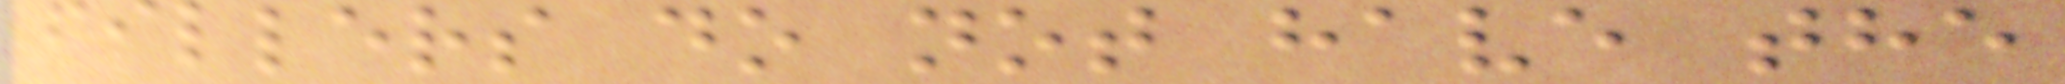fillers do not have the
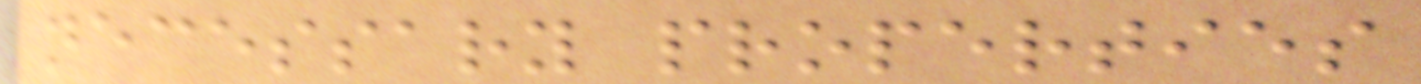necessary properties
